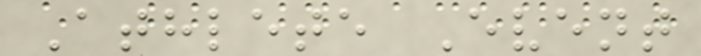Athlete Event
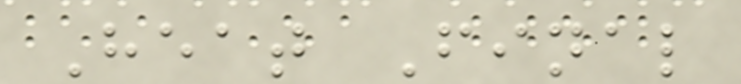Heat Final
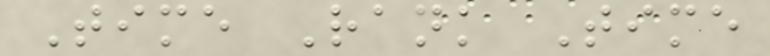Time Rank Time
